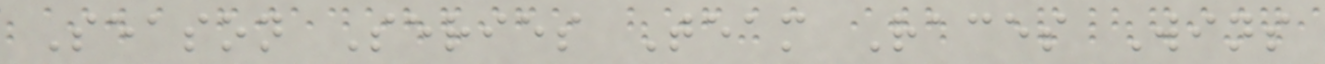Season Series Team Races Wins
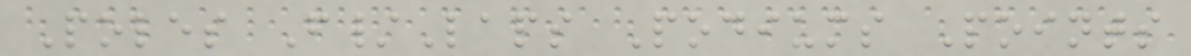Poles F/Laps Podiums Points
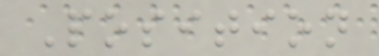Position
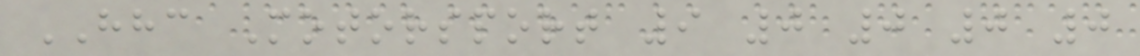HHC Motorsport 9 0 0 0 0
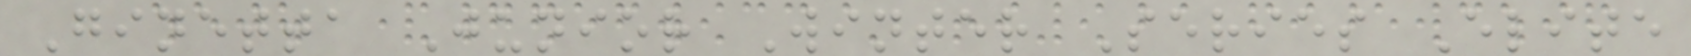Ginetta Junior Winter Series Elite
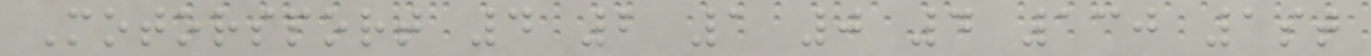Motorsport 4 2 1 0 4 130 1st
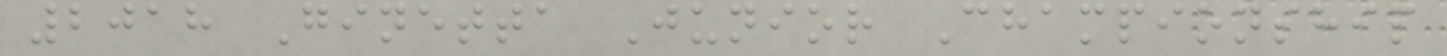2018 Ginetta Junior Championship
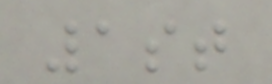1st
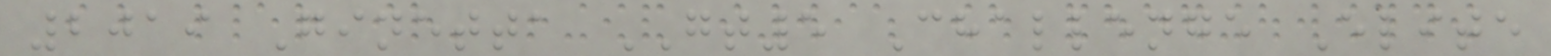2019 Ginetta GT5 Challenge Elite
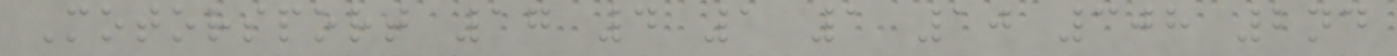Motorsport 17 4 1 1 10 308 2nd
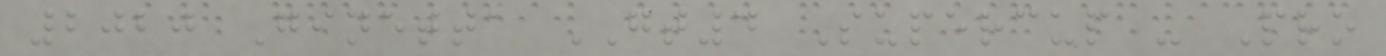2020 Ginetta GT4 Supercup - Pro
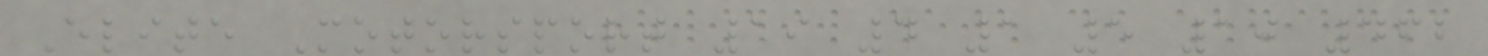Elite Motorsport 19 4 1 5 10 462
